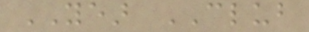YEAR CLUB
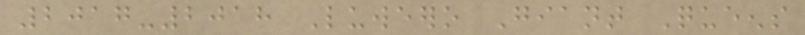2017-2018 Luweero Giant Queens
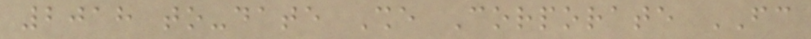2018 to-date She Corporate FC
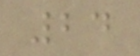24
